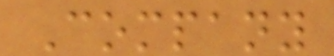Company
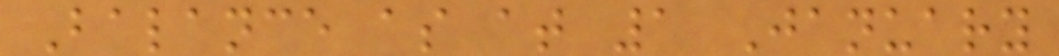Balance as at 1 January
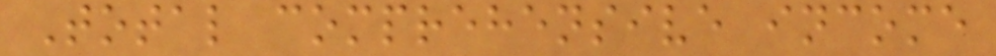Total comprehensive income
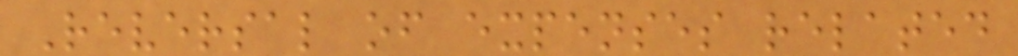Reversal of expenses related
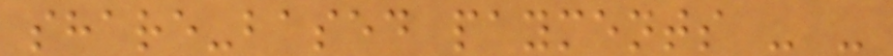share-based payments - -
